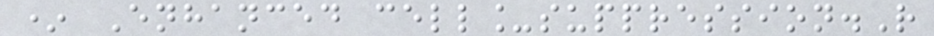* Enhanced cell_suppression.R
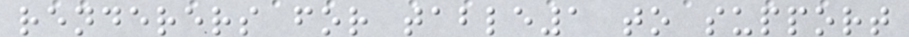renderers for table1 to support
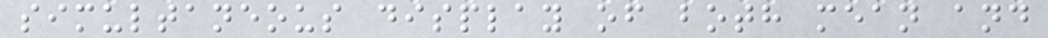simultaneous display of both mean and
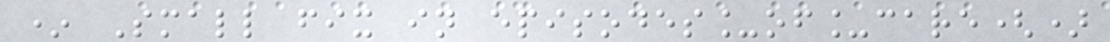* Small fix in episodes_of_care()
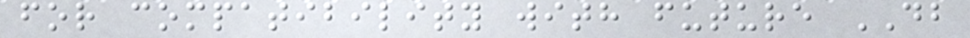for compatibility with future DB
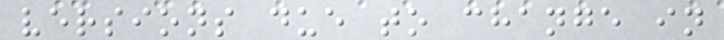versions due to change in
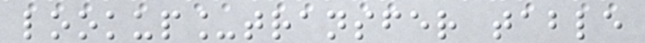lookup_transfer table
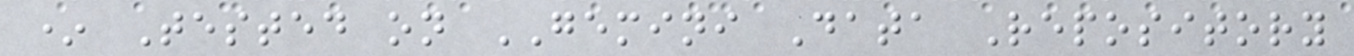* Tested on GEMINI Data Repository
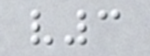v3
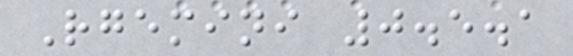Rgemini 0.5.1
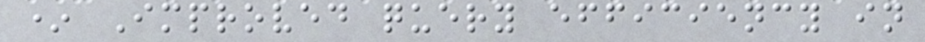* Improved query efficiency in
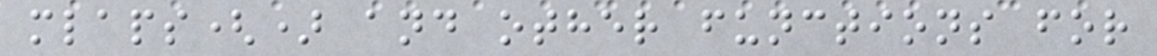mlaps() and other functions for
